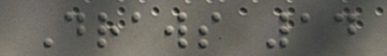Draws 14
